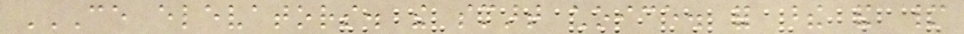CE ELEVATORS. THE SMART CHOICE. FOR THESE AND MANY
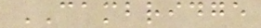CAMBRIDGE
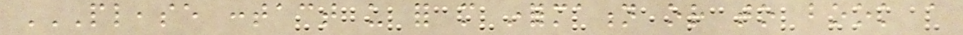PLEASE CONTACT US FOR MORE INFORMATION OR TO BOOK A
